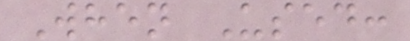When Used:
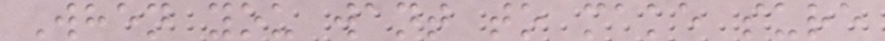When you want to make sure
